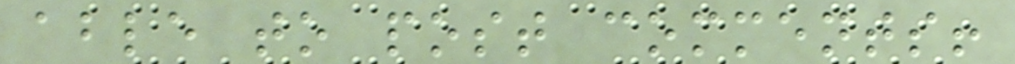able to post comments!
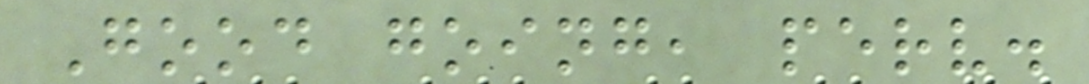Good going, perv.
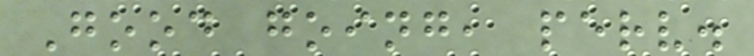Good going, perv.
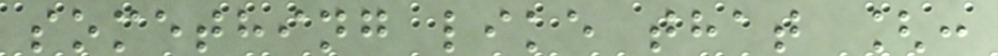something like that [:
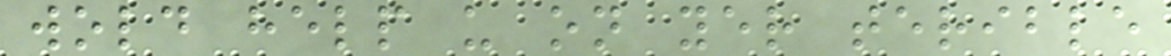wold help u on yer terible
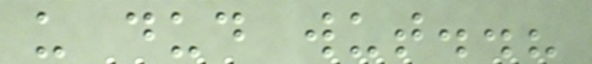u dud wut..?
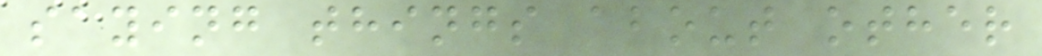saying things about other
